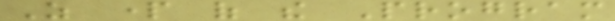As part of the Program
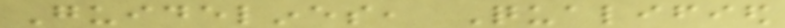Guidelines, Qualified
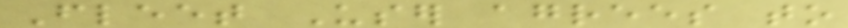Fleet User agrees to
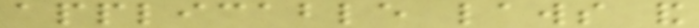applicable laws and
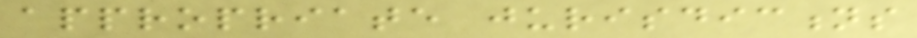appropriate jurisdictions
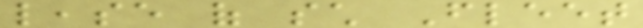lease of such Fleet
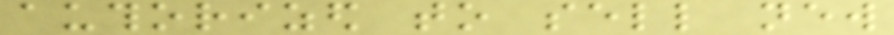authorized to sell new
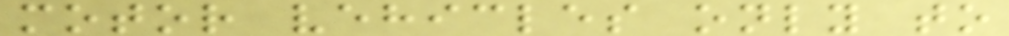motor vehicles only to
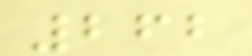262
